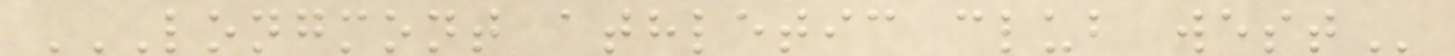LONGMONT ATHLETIC CLUB WEST
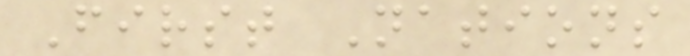First Nations
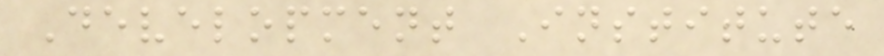Development Institute
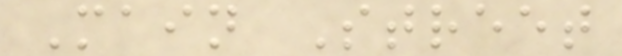Main Street
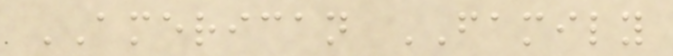AMERICAN FAMILY
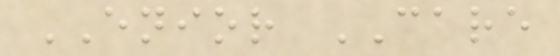ENIOR CARE
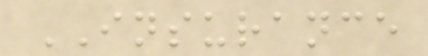INSURANCE
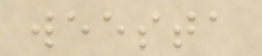weesta
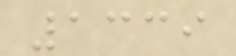1339
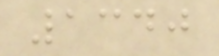1340
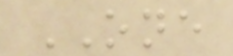ONE
